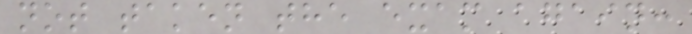not taken the exam again:
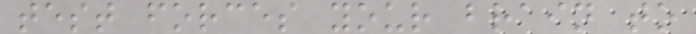test forces your brain to
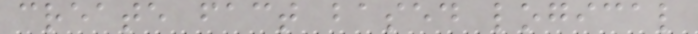create fact based logical
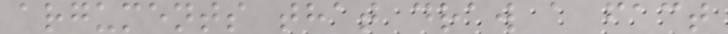arguments that draw a fact
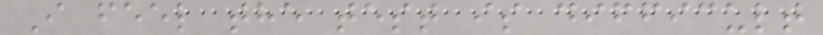I feel the test is difficult
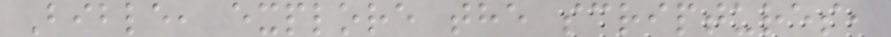Bible, explore the scriptures,
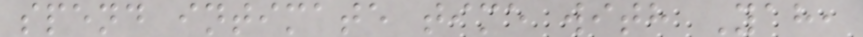spend intimate time with Yah,
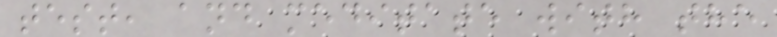test, and meditate with the
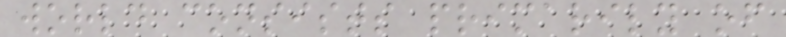world consists primarily of
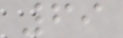69
